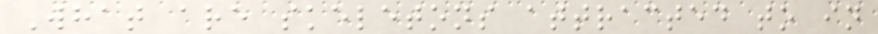What are skeletons attracted to in
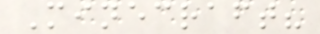Minecraft?
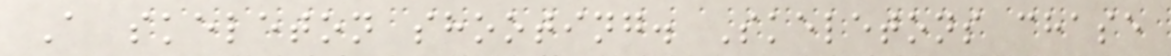A skeleton shooting. Skeletons chase
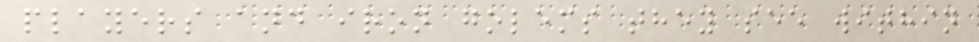players and iron golems they see within
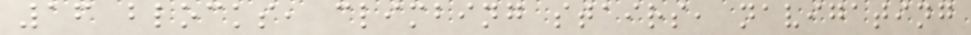16 blocks, climbing stairs, navigating
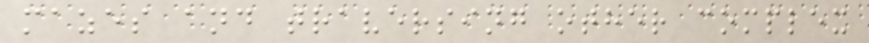mazes and traversing other complex
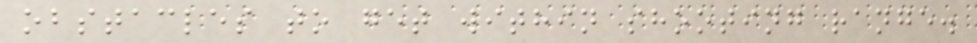obstacles to get within shooting range.
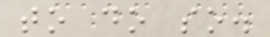to do so.
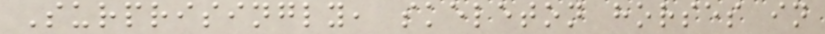Surprisingly, skeleton horses in
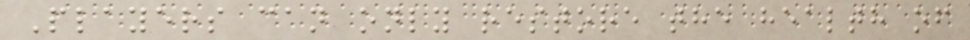Players can only restore the health of
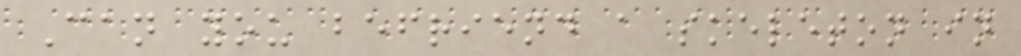Can you befriend a skeleton in
